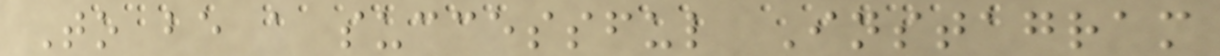To be a successful Instagram
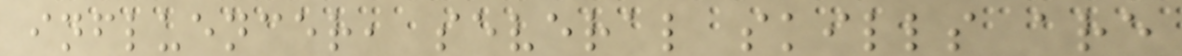influencer, several skills are
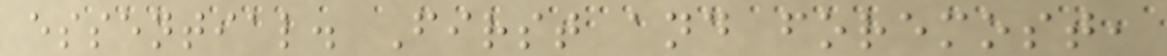essential. First and foremost,
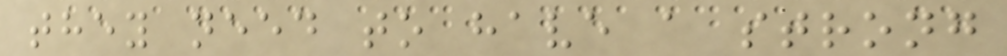they need to have a strong
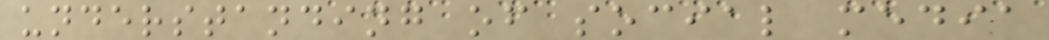understanding of social media
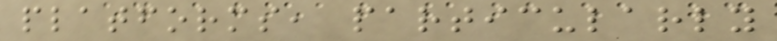platforms, particularly
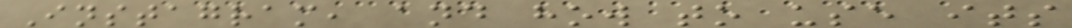Instagram, and how to use its
